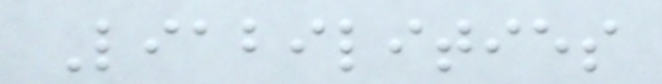Liabilities
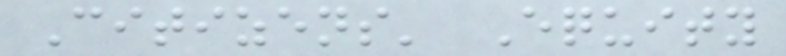Citizens' Equity
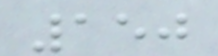150
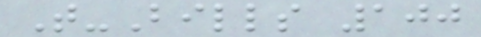T-Bills 100
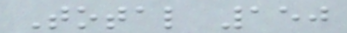Total 150
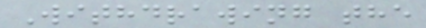Withdrawing the
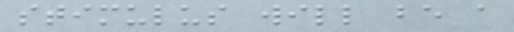stimulus will be a
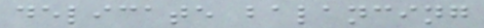delicate balancing
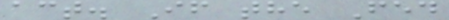act. If the Fed
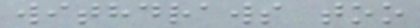withdraws too
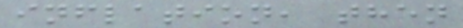inflation, then
